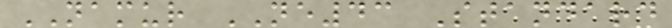NAMUR NE43 Standard
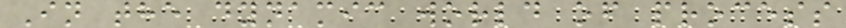In the dynamic world of process
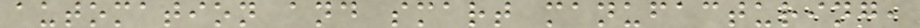automation and smart manufacturing,
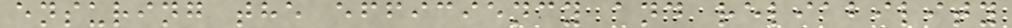ensuring the efficiency and reliability
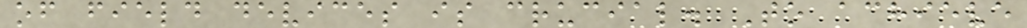of field devices is crucial. To achieve
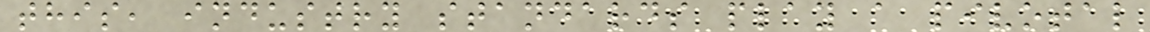this, industry standards play a pivotal
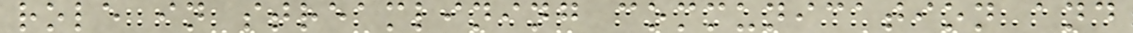role in streamlining communication and
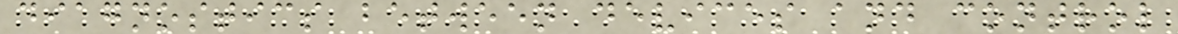diagnostics between devices and control
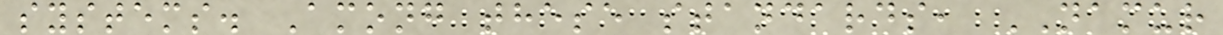systems. Among these standards, NAMUR
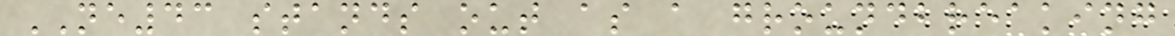NE43 stands out as a groundbreaking
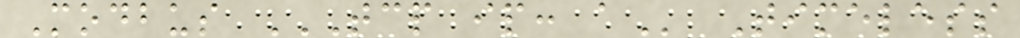Modbus TCP IP: A Timeless
